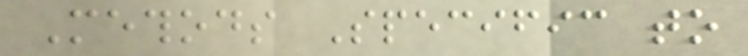Methods Specific to
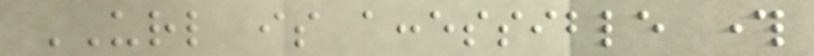URL is accessible through
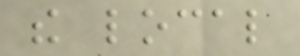the local
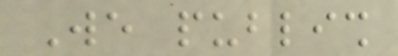We publish
